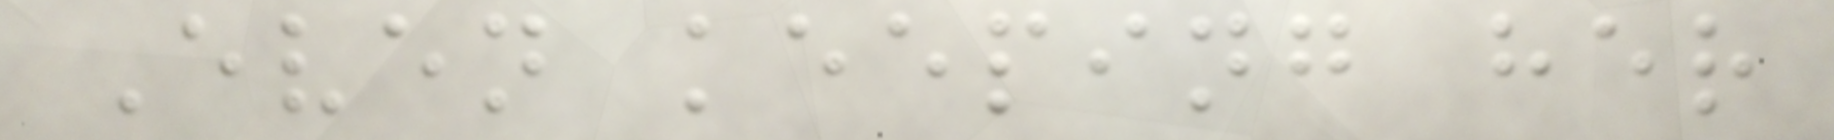Even keeping her
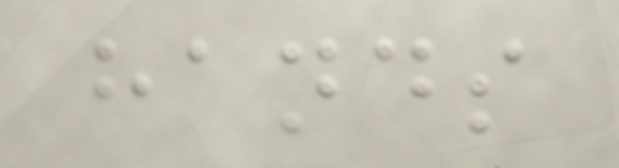hands
